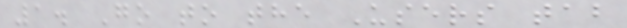1. Go to the Users tab
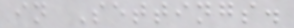in Settings.
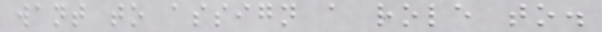want to assign a role to.
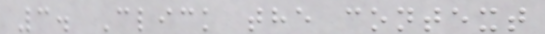3. Click the context
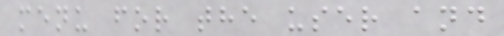menu for the user and
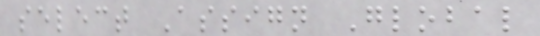select Assign Global
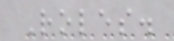Roles.
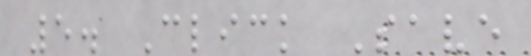5. Click Save
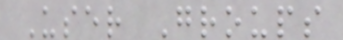User Groups
